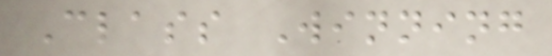Class Winning
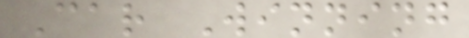Car Winning
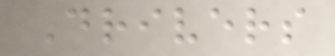Drivers
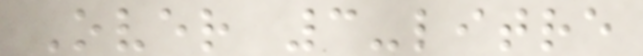Over 3-litre
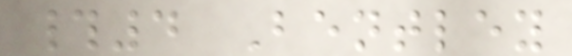#4 Bentley
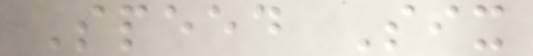Speed Six
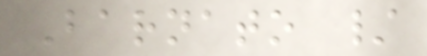Barnato /
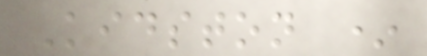Kidston *
